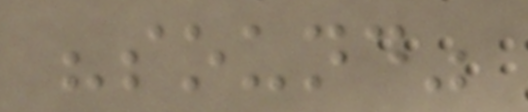"sound"
